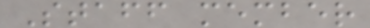Staff member
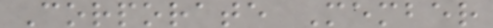Corporate Member
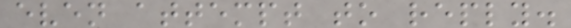even attempt to reply.
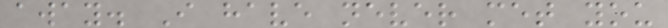away. I have never met you
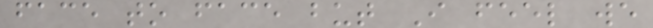face to face but I feel we
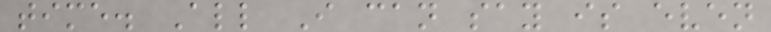time. All I can say is even
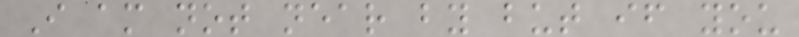I am not near by but if you
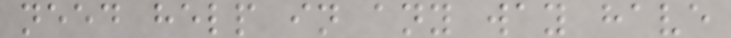need help in any way have
